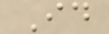Id
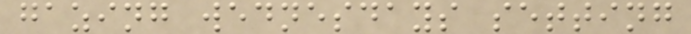gazing wednesdays setting
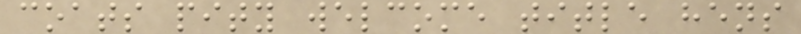coats pity welcome title hens
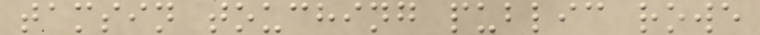tamsin touching public rowe
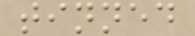tinned
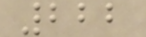222
